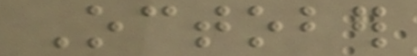October
